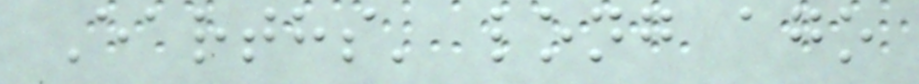Earths' long ago
